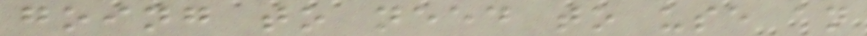going to need to use an
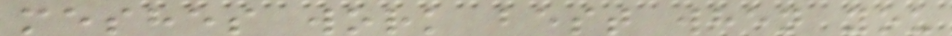meshes work best when you
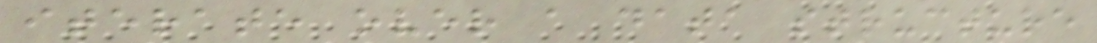iterate over a data structure
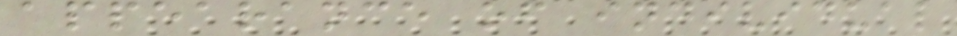appearance of individual
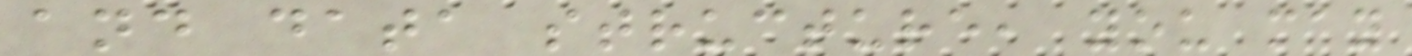and data structure, you may
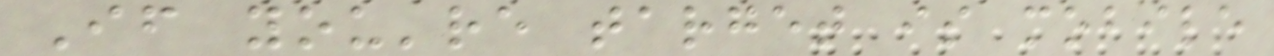If you're target is mobile
